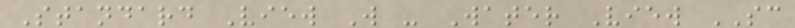Standard View W - Water View SC
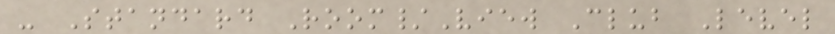- Standard Room/View Club Level
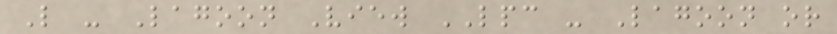L - Lagoon View LPC - Lagoon or
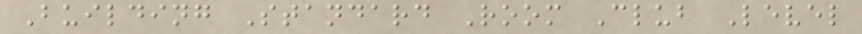Building Standard Room Club Level
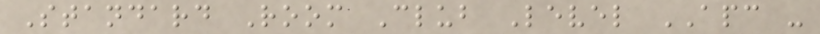Standard Room Club Level APC -
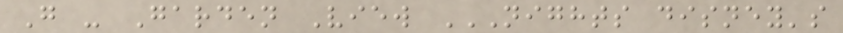G - Garden View NIGHTS DISNEY'S
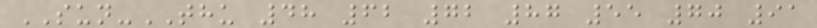SUN-THU 48 62 72 87 55 70 91
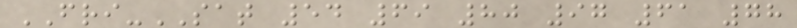FRI-SAT 54 69 80 97 61 78
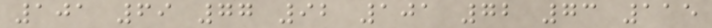101 69 77 92 101 72 73 115
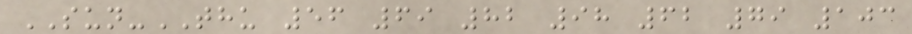SUN-THU 56 69 82 98 62 79 103
